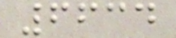6634
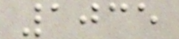1035
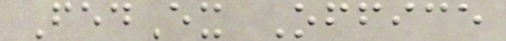FedEx Office
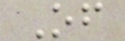Of
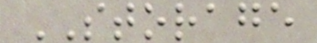STORAGE
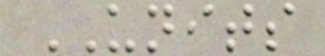UNITS
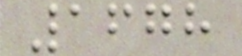1678
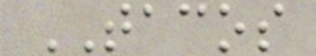TACOS
